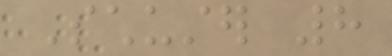Schuster 8
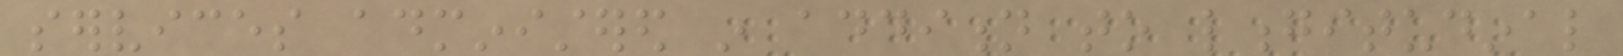services administered in addition to longitudinal
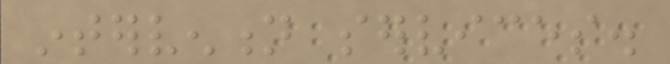intervention services.
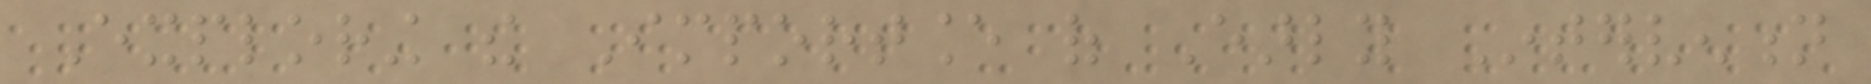Exploring the Importance of Early Intervention
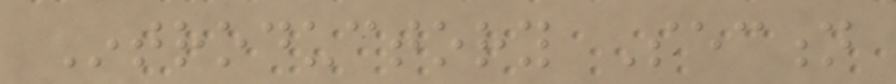Introductory Section
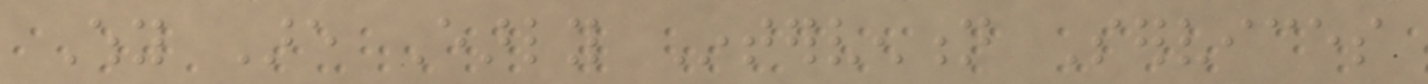Why Are Early Intervention Services
